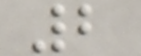2
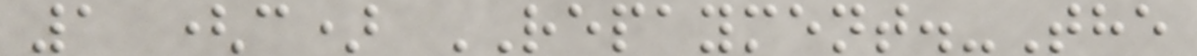1 (c) REPAYMENT.-The
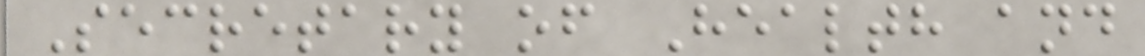Secretary of Health and
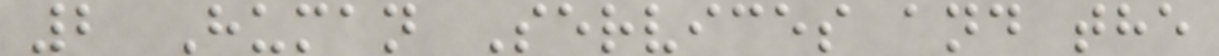2 Human Services and the
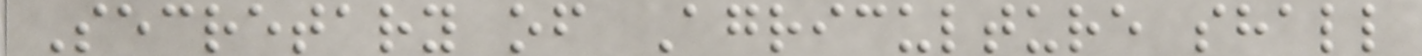Secretary of Agriculture shall
